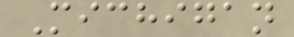Michigan
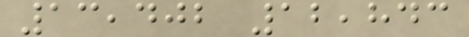13,402 12,843
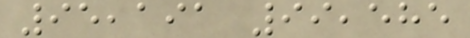95,191 99,585
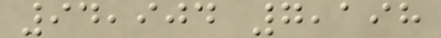94,904 7,198
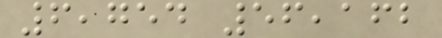6,754 56,162
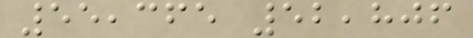55,365 52,806
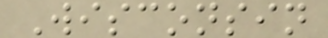Wisconsin
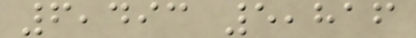6,493 5,816
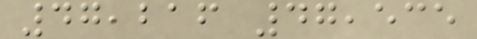47,216 47,535
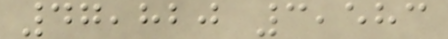47,820 3,583
